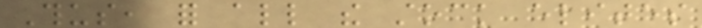Thus, for all the stock elites
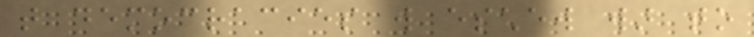that democracies will eschew war to
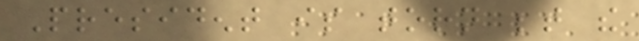President is torn between the
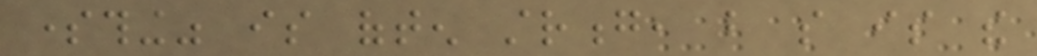something" is often strong, but so is the
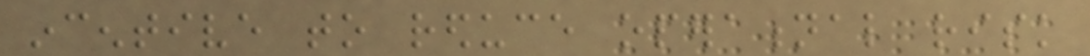incentive to reduce operational risk
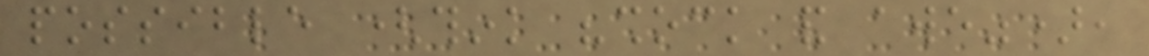possible (think "shock and awe"),
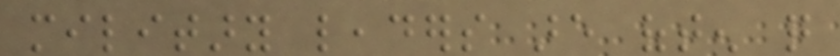military leaders are often quite
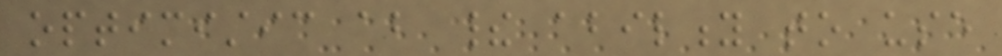optimistic about their ability to use
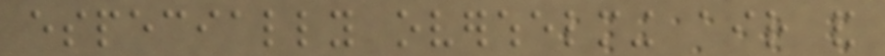especially overwhelming air and
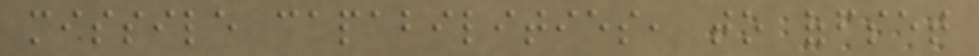missile capabilities, to offset
